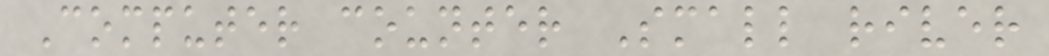Computer counter Small river
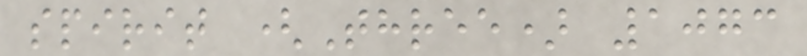spirit (Three) 1073
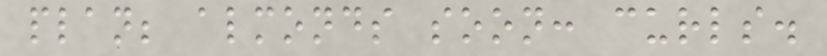plan; almonds soon: curls.
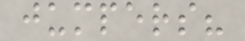jumpers?
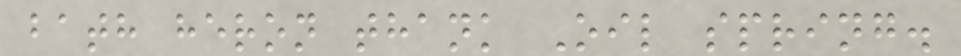bath heron thank Oil spring.
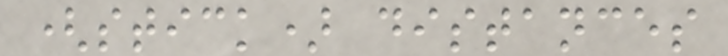(stick) distances
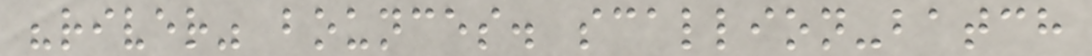"river" bounces. scallion-batch
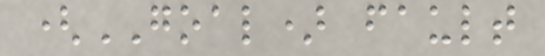(GOAL) fault
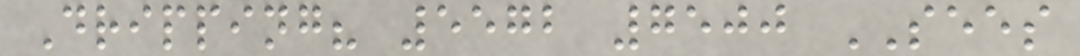Dripping? 5572 7500 SEES
